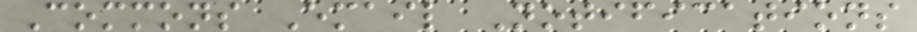Commons Email Notifications
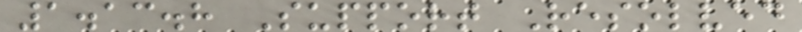1.13.8 Support Resolved
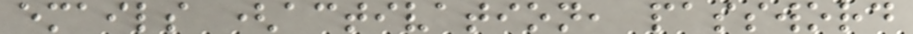emails (activation, password
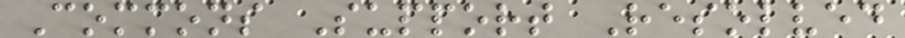Commons Support Resolved
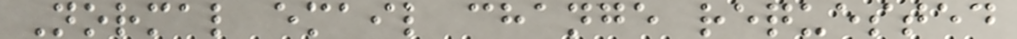Normal email change requested
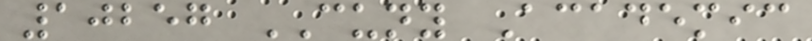10257 CUNY Academic
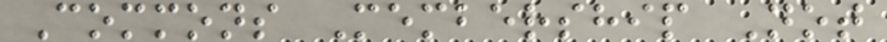Commons Membership Not
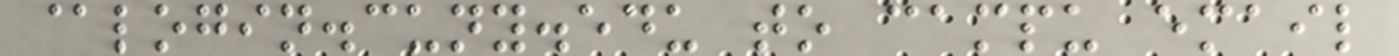@login.cuny.edu to campu email
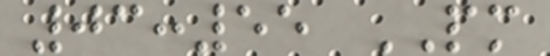03:55 PM
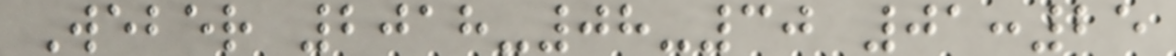Weber 2018-08-30 01:25
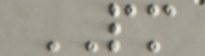PM
